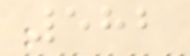582
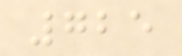725
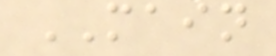MAIN
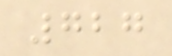727
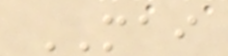MAI
